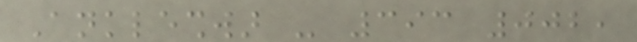Ankleshwar - 393 002,
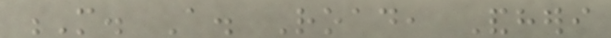M. A. Road, Andheri
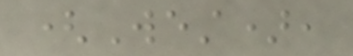(West),
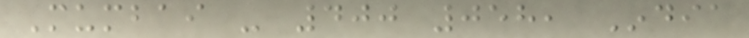Mumbai - 400 058, India
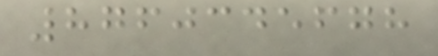8760345678
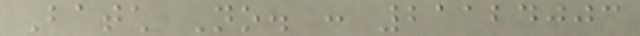Batch No. : 21124003
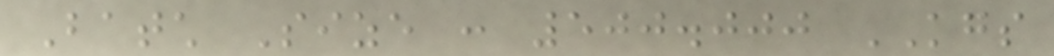Batch Size : 500.000 KGS
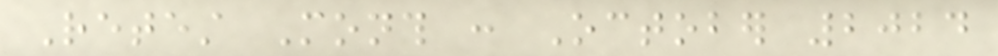Retest Month : October 2024
